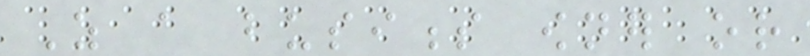As a business owner or
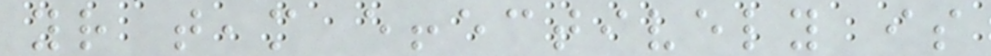your team effectively is
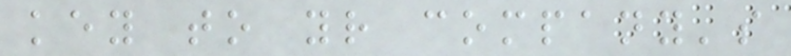key to your company's
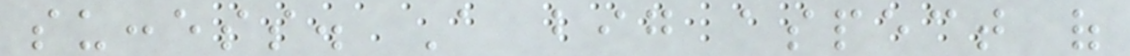success. A big aspect of
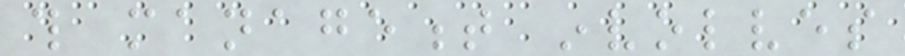this management involves
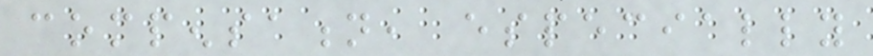compensation, especially
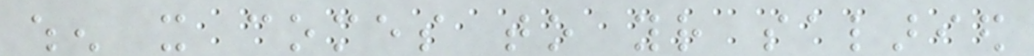when it comes to your salaried
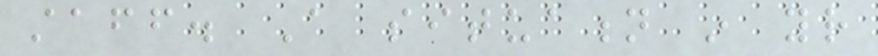staff. A situation in your
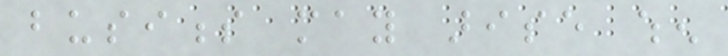business may arise when
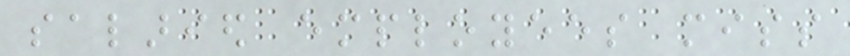salaried employees miss
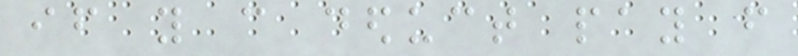if you can deduct pay from
